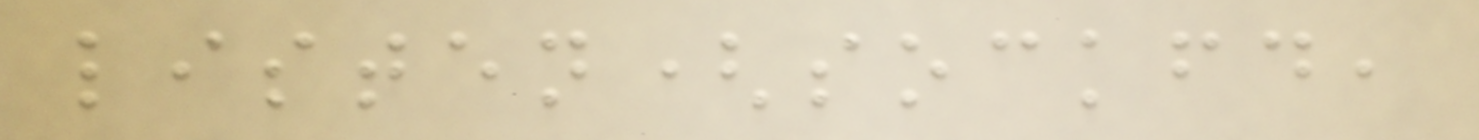listen(sockfd,
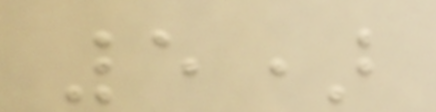5)
